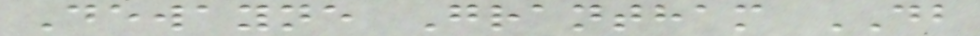Dewayne Grantham DB
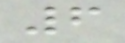6
